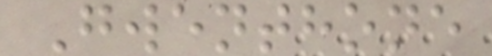Gwenthone
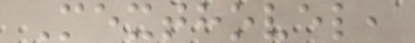Mexthovel,
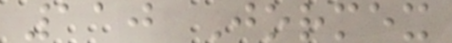110 Jormex
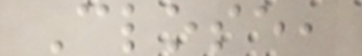Close,
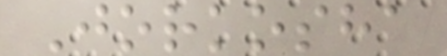Jorkosha
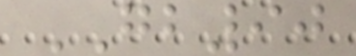GB90
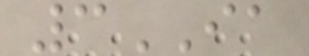3IA
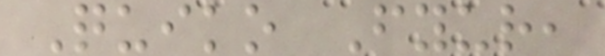Quiko Fyur,
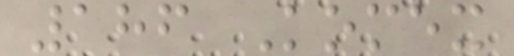186 Komex
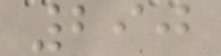290
